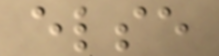else
